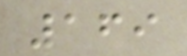169
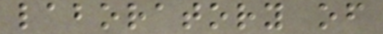laboratory of
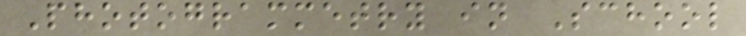Photogrammetry in School
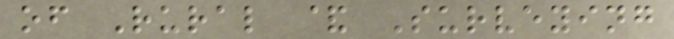of Rural & Surveying
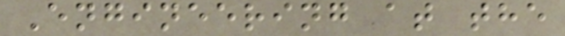Engineering at the
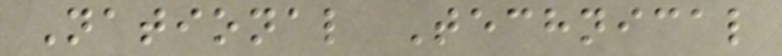National Technical
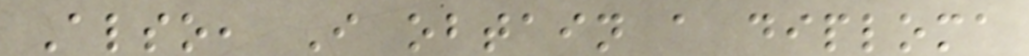Also, I obtain a diploma
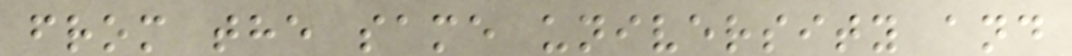from the same university and
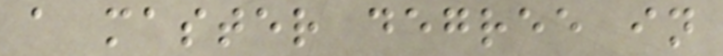a master degree in
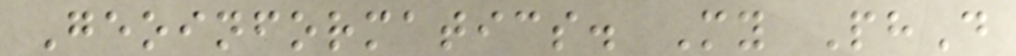Geoinformatics. My PhD
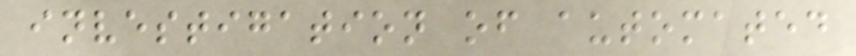investigation of automated
